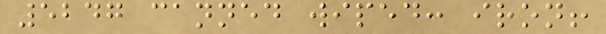5247 canned wiped: iron!
